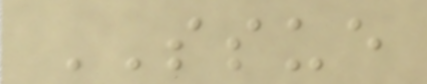SSUE
